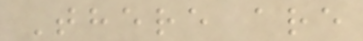There are
